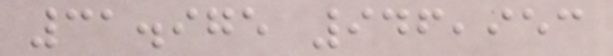31.975 946,953
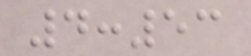4:53
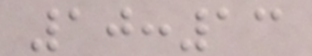10:13
